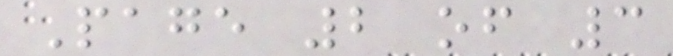Page 2 of 3
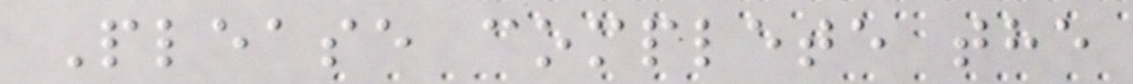Please complete the
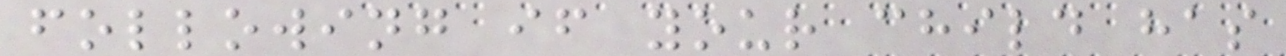following if your child has
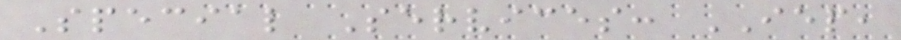Special Services: IEP,
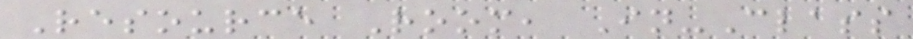Resource Room, In-Class
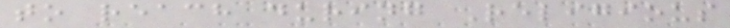to reach during Religious
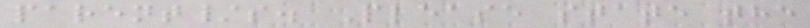parent/s. Please state the
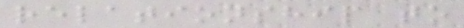relationship to
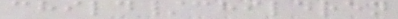child/children
